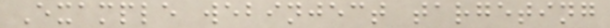Example webinject targeting
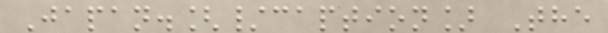Japan.[/caption] The
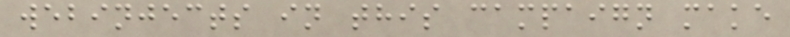webinjects in this campaign make
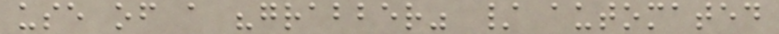use of a "grabber" / automated
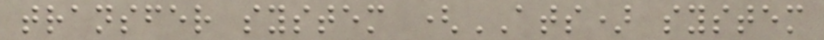transfer system (ATS) system
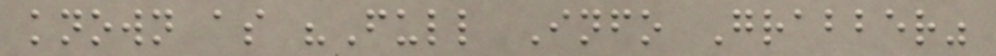known as "Full Info Grabber"
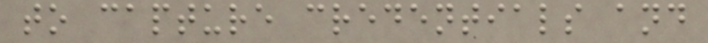to capture credentials and
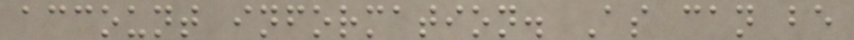account information. As can be
